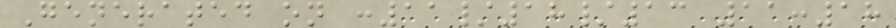Generated on :11/18/13 11:18
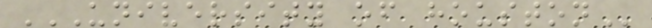UNIVERSITY OF HOUSTON
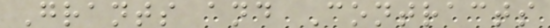Grants and Contracts
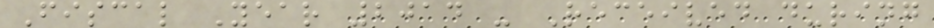Fiscal Year 2014 - Received during
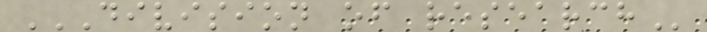DIVISION OF RESEARCH
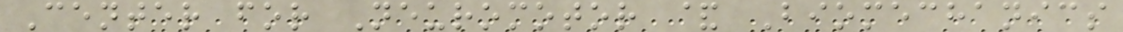Center for Neuromotor & Biomechanics
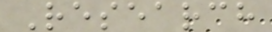Research
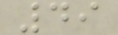49
